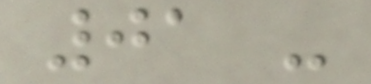01 -
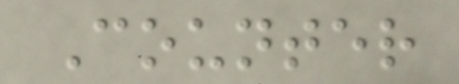Counter
